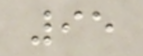95
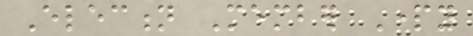Election Member Party
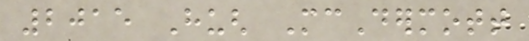2015 Hugh McDermott
